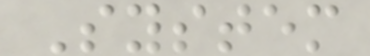System
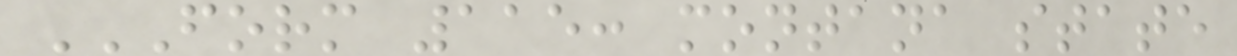FORM 115: MONTANA STATE
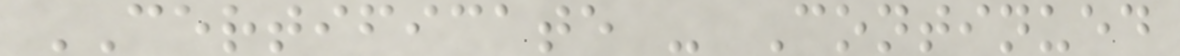CERTIFICATE - Continued
